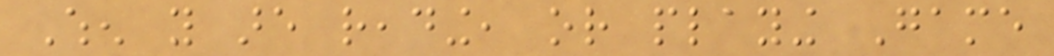When you are reading, or playing Game
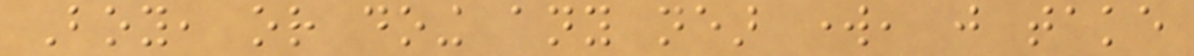Boy, or doing any near work, just take
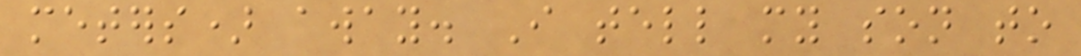meters) away. I tell my son to
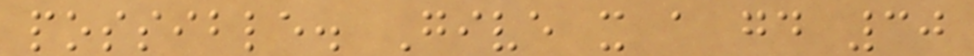possible. Give it a good 30
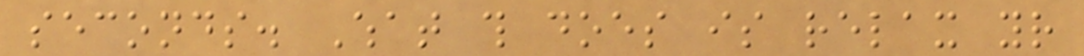seconds. What this does is relax your
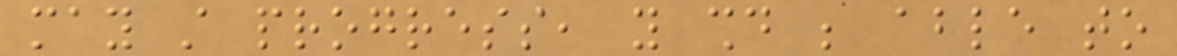may still progress, you should be able to
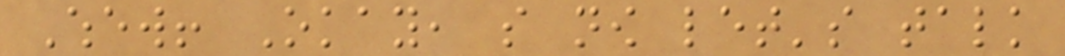Whew! Okay, so now let's talk
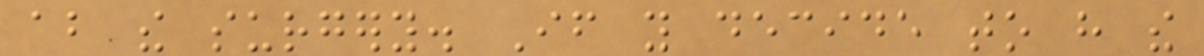about the surgery. If you decide to have the
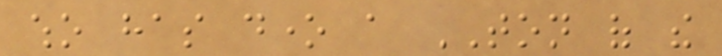who has done a TON of the
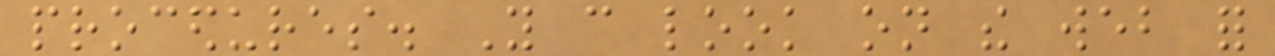procedures. You can look on the web for
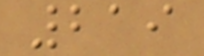219
